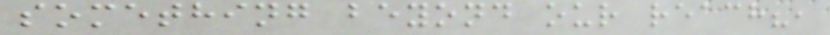something beyond our reach?,
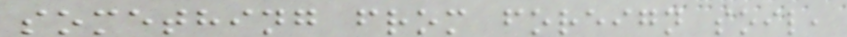something from foreign soil,
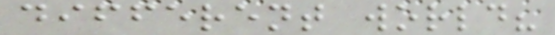different world?
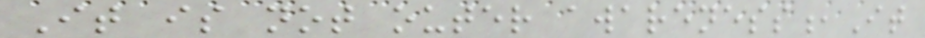It is not outer awareness,It
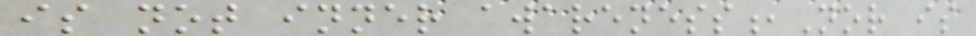is not inner awareness,Nor is
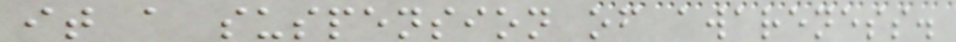it a suspension of awareness.
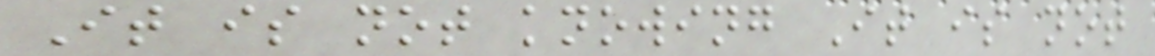It is not knowing It is not
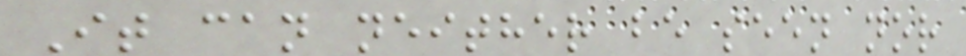It can neither be seen nor
